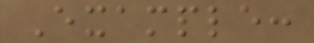Example:
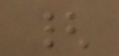{
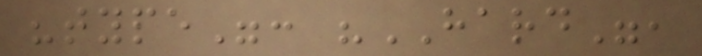"type": "HARD",
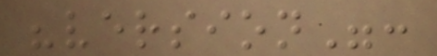"version":
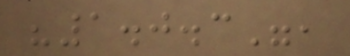"1.0.3",
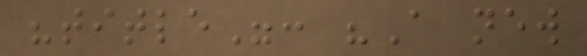"title": "A new
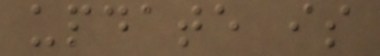update is
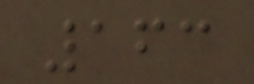163
